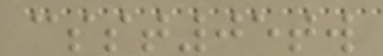csst05tw
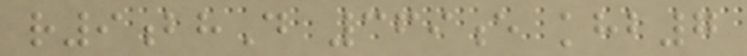r9bhD 369e khb7
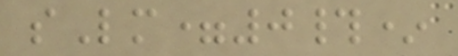sLm=0#*
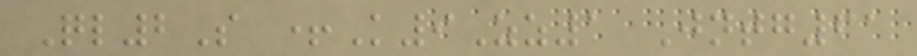Ql2S +K9Zz1 Jntg61
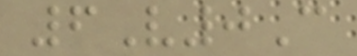6V0C
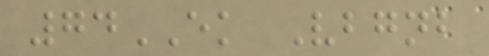74EK Vbgnb
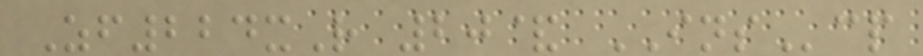Zf224xR 20& INScp
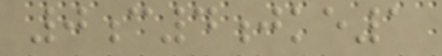0c4jke1
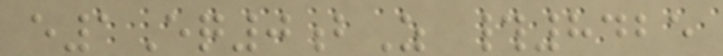e1Eq0bZ #8425
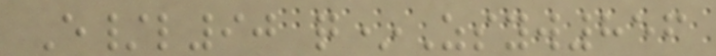E/l90 q*Zsyw856
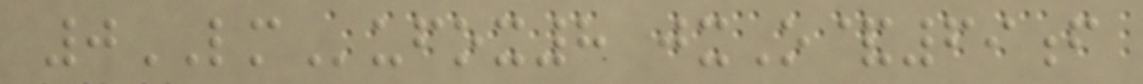0LMufox8 jxO&69f
